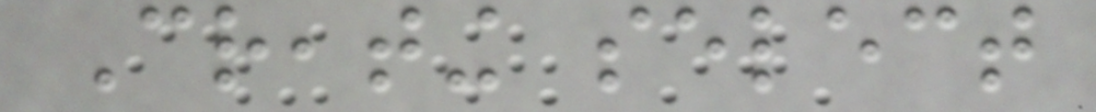Creating select
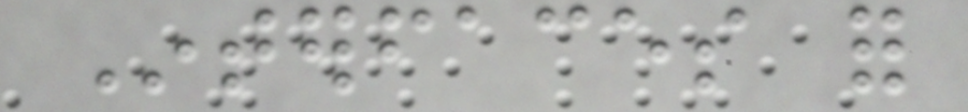Interfaces for
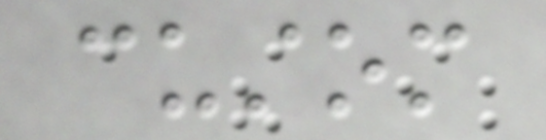custom
